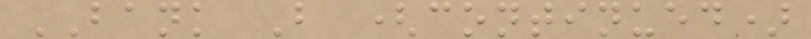BANK B (continued)
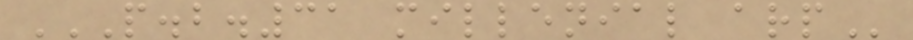P.B.31 MILLENIAL ARP
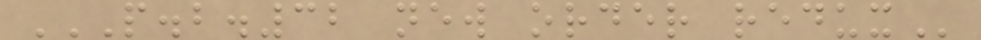P.B.32 NEW ORDER REDUX
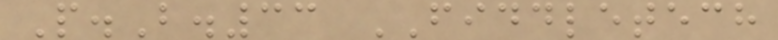P.B.33 FIDDLETECH
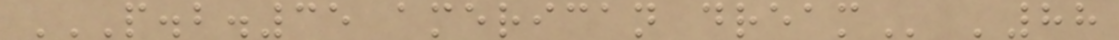P.B.35 AMERICAN DREAM '88
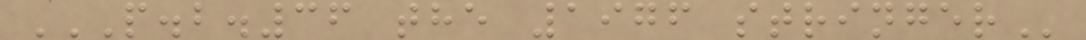P.B.36 THE 1976 STRINGER
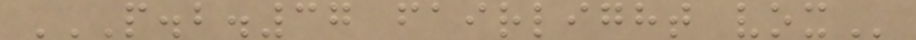P.B.37 FAIRLIGHT VOX
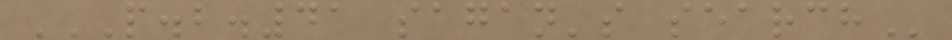P.B.41 SAGAN'S SEARCH
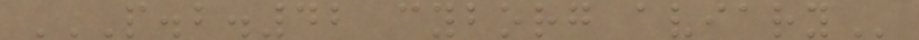P.B.42 CYBORG AVIARY
